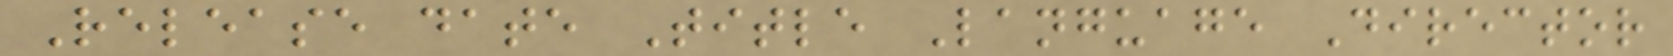Release date Title Language Director
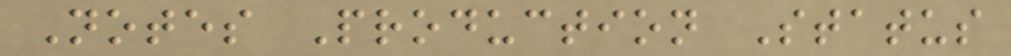Notes Production Status
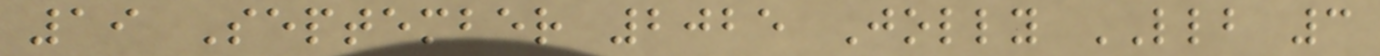19 September 2025 Jolly LLB 3
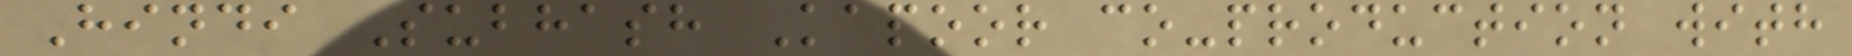Hindi Subhash Kapoor co-production with
